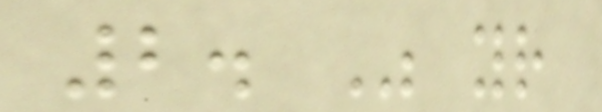2. Was your
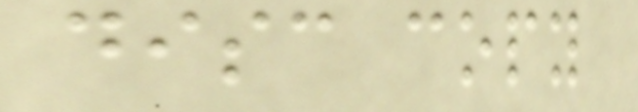disc copy
